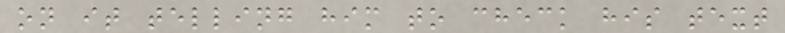on it telling him to check his text
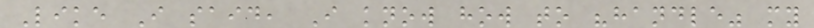Like I said, I know how to "handle" my
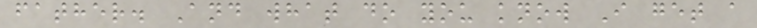father. And what do you know I get a
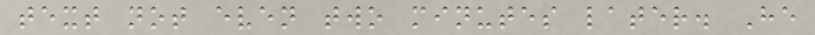text not even two minutes later. He
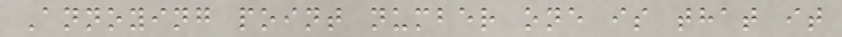Annoying point number one is that it
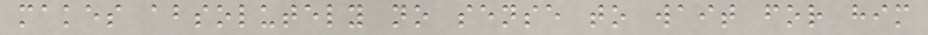makes absolutely no sense to wait for him
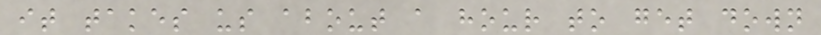it takes us about a hour to get down
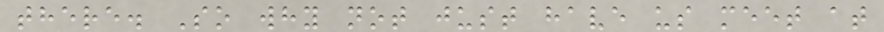there. So why not just have us meet at
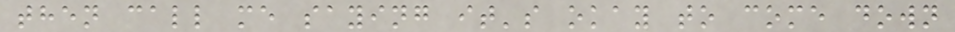then call me saying it's okay to come down
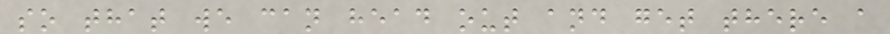so that we can head out and get there a
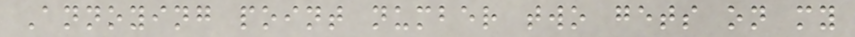Annoying point number two gets on my
